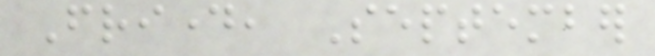Friday, September
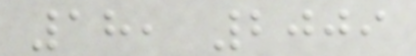18, 2009
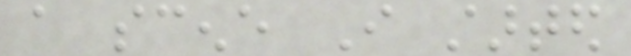a scene I started
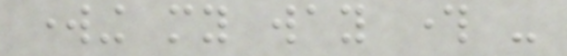working my way through -
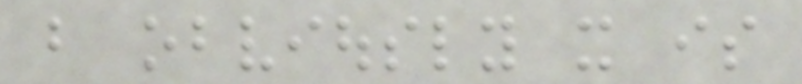but obviously it is
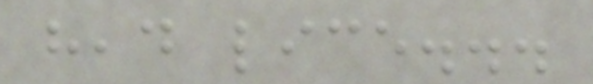head lice...
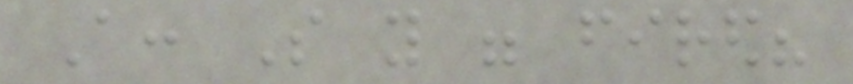A: So you were fired?
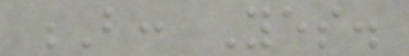B: Yes.
